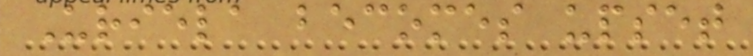Uriela becomes upset
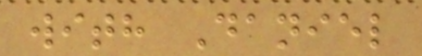with Daniel
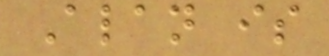Alan is
